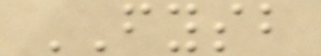FYSB
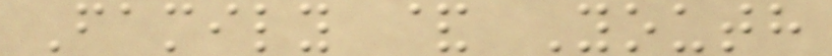Family & Youth
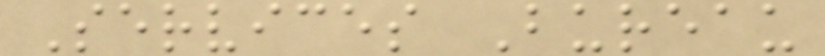Services Bureau
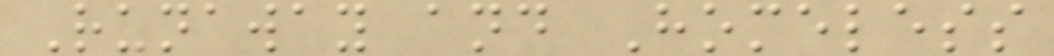Runaway and Homeless
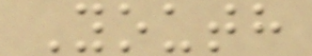Youth
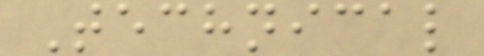Technical
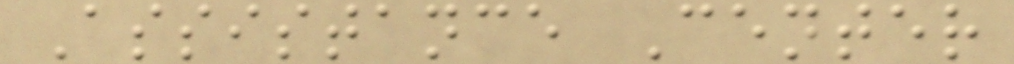Assistance Center
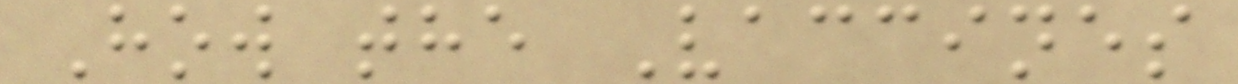How the Vaccines
